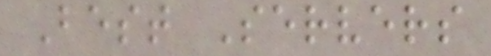Best Servers
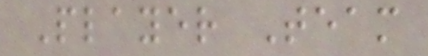Player Team
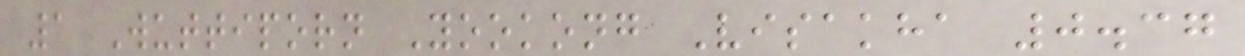1 Wuttiporn Yookong Visakha 0.37
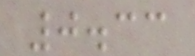0.33
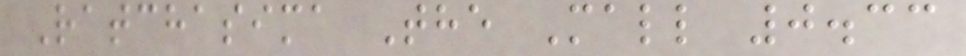Ratchasima The Mall 0.33
